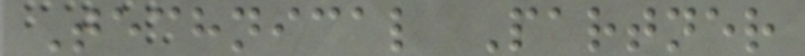Technical Partner
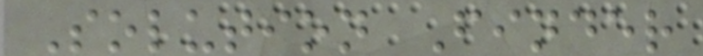Solution Finder
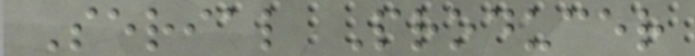Serial Producer
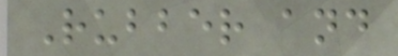Rubber and
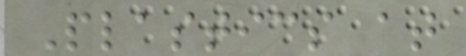Plastics at
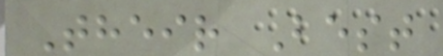Their Best
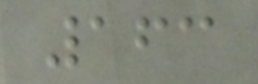163
